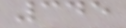345
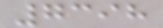7398
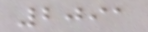2091
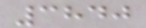3840
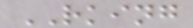RKING
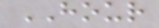HOUR
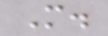M.
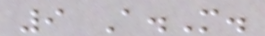9 A.M.
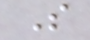S
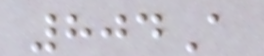804A
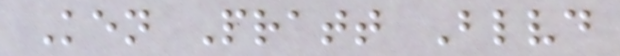Ken Pratt Blvd
